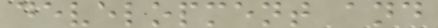development and
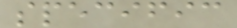specific
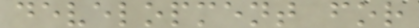development for
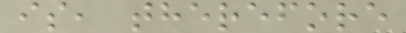is, therefore
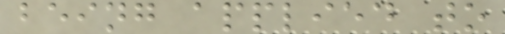being applied to
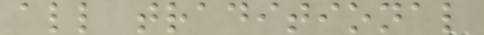all traditional
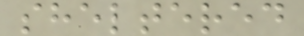sheltered
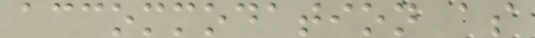accommodation as
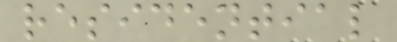residential
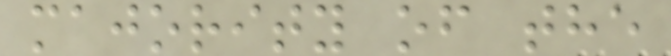majority of the
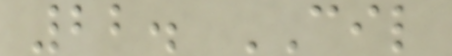22. CIL
